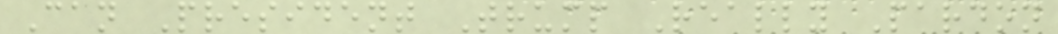Can President Trump Really Pardon
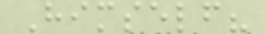Himself?
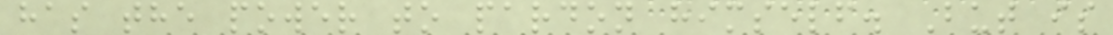has the power to pardon himself. But is
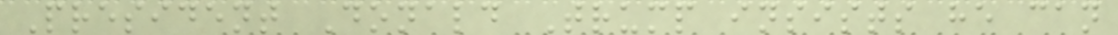President Donald Trump insists he can
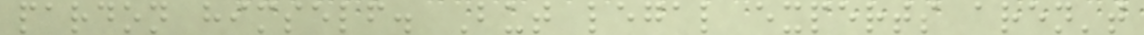pardon himself. But legal experts aren't
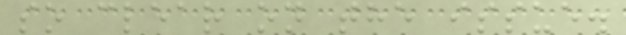so clear on the issue.
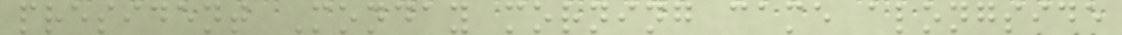president Monday morning came alongside
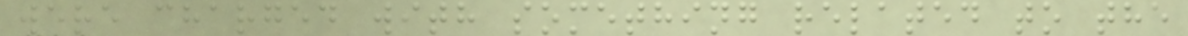were charged with something related to the
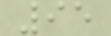95
